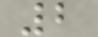2
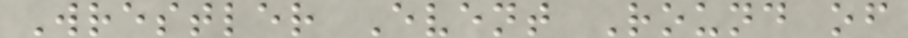Wrestler Event Round of
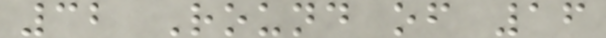32 Round of 16
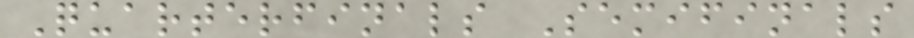Quarterfinals Semifinals
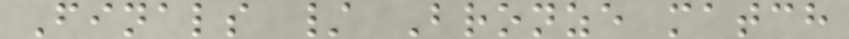Finals / Bronze match
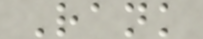Rank
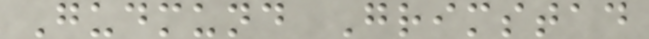Gudmund Grimstad
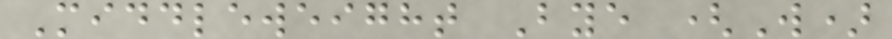Middleweight Bye (W)
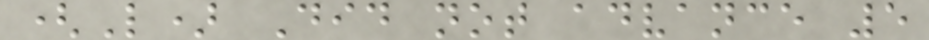(L) Did not advance 5
